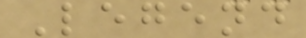Legend
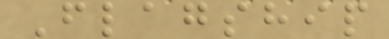Flagship
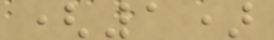(1)
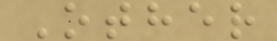Other
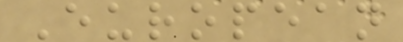European
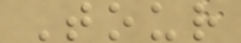Tour
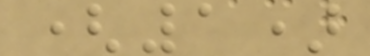(1)
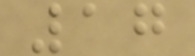17
